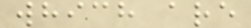which are
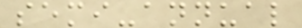semi-annual
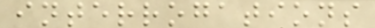interrogations
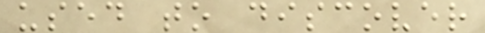used to discover
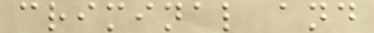criminal and
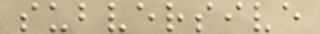subversive
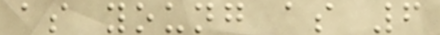as young as 6
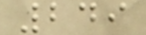249
